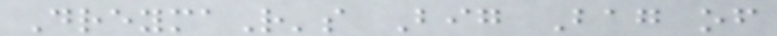DreymaR's Big Bag of
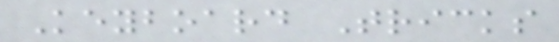Keyboard Tricks
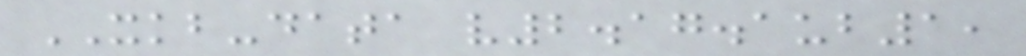XKB-data v2.17.1ub1,
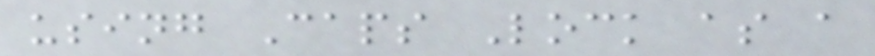using Caps Lock as a
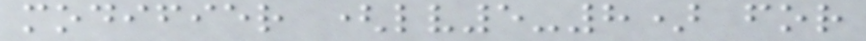modifier (lv5-8) for
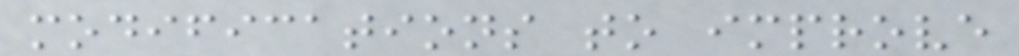modifications to improve
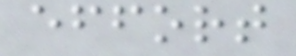effort
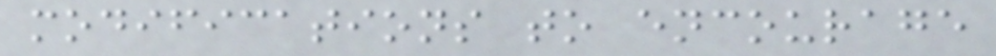modifications to encourage
